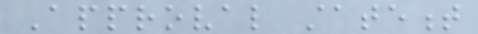Approval statement
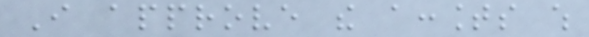I approve the accounts which
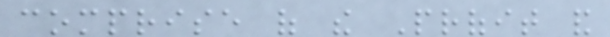comprise of the Profit and
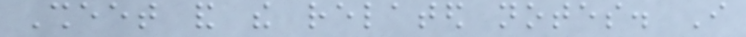Sheet and the related notes. I
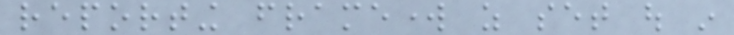reporting framework as set out in
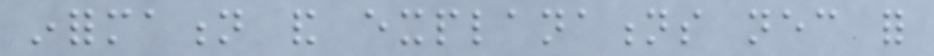information and explanations necessary for
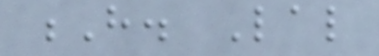H. Lal
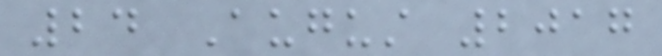24 August 2017
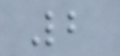2
